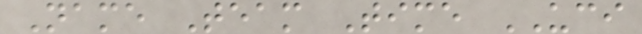Name Team Time UCI
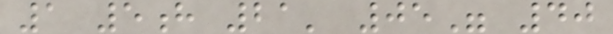1 5h 21' 05" 40
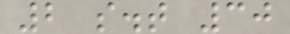2 s.t 30
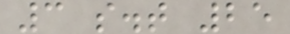3 s.t 25
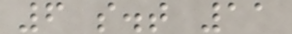6 s.t 11
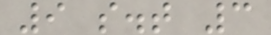9 s.t 3
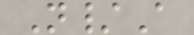N/A
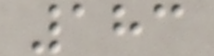183
